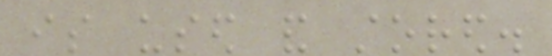is used and stored.
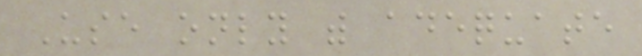Use only with adequate
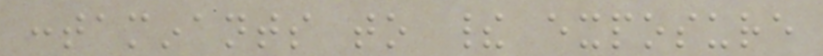contaminants to their exposure
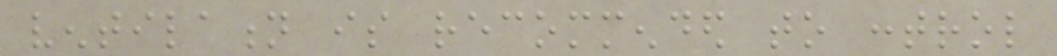ventilation is recommended to control
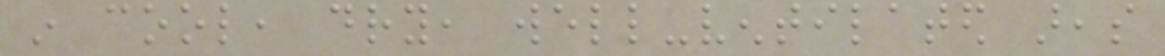in cool, dry, well-ventilated areas
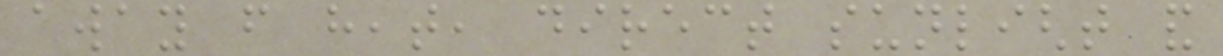away from heat, direct sunlight and
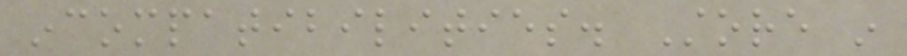incompatibilities. Store in
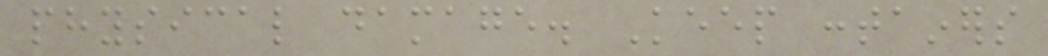physical damage. Keep containers
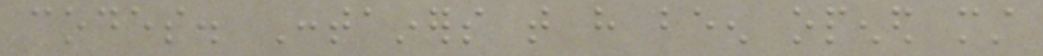codes. Containers that have been opened must
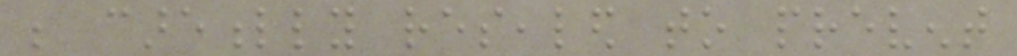be carefully resealed to prevent
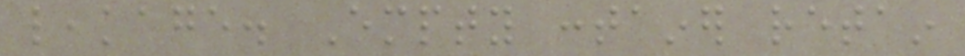leakage. Empty container retain
